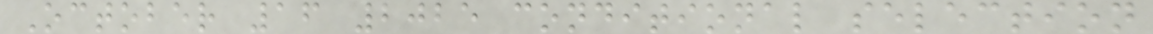October 16 2025 conditional selection
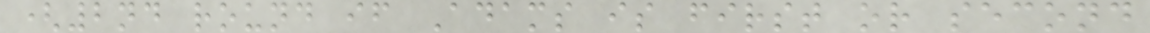(2nd round if Adams is first or second
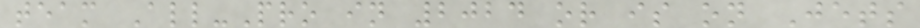team All-Pro in 2024 or is on Jets
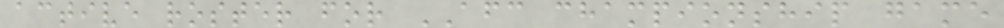active roster for AFC championship game
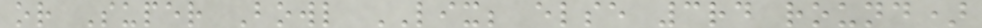or Super Bowl LIX; else 3rd round)
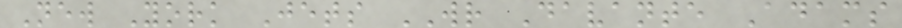New York Jets WR Davante Adams
